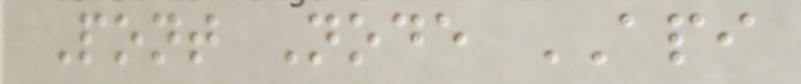Pont Node API
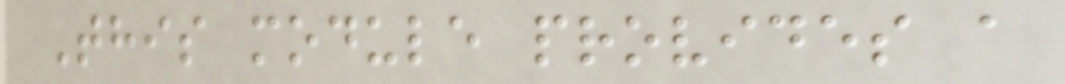This module provides a
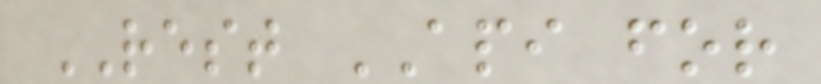REST API for
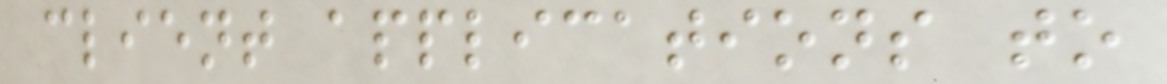client applications to
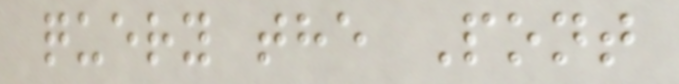query the Pont
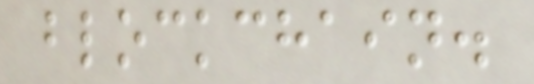blockchain.
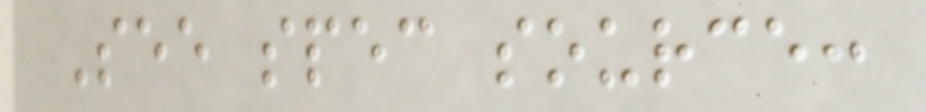See spec source:
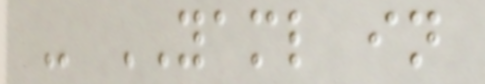- YAML in
